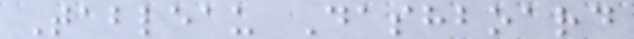Tableau Dashboard
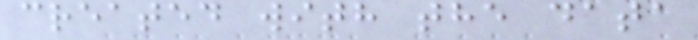created with the data
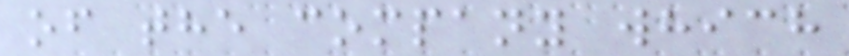of the company which
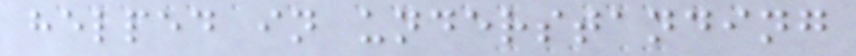helped in understanding
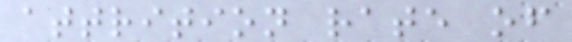attrition rate of
